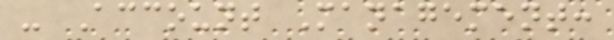- Account Management:
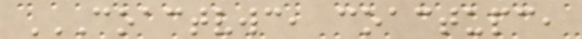COACTVWC, COACTUPC,
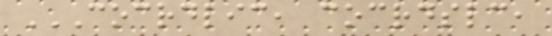COCRDLIC, COCRDSLC,
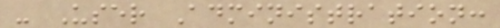- User Administration:
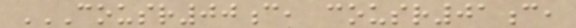COUSR00C, COUSR01C,
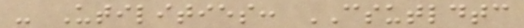- Utilities: CSUTLDTC
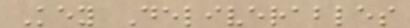Key Deliverables
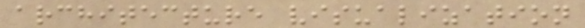architecture visualization
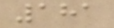181
